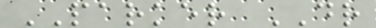PARKER DR
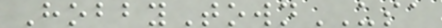HobbyTownUSA
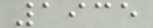1935
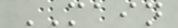MAIN
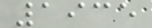1935
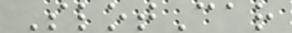SlotCar
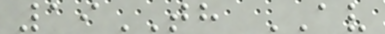19TH AV
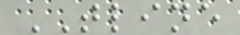TLINE
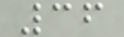36
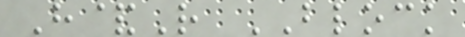H&R BLOCK
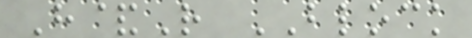H&R BLOCK
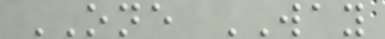ONE WAY
